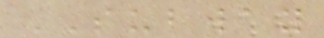SUBWAY
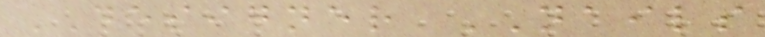DESIGNER NAILS
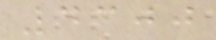4300
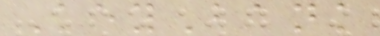KeyBank
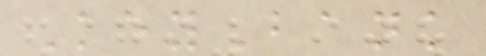KeyBank
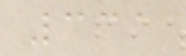331
